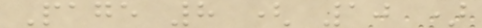Page 8 ( 10 )
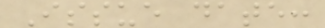Issue date:
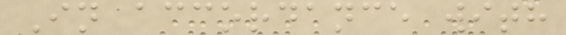In accordance with
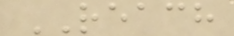REACH
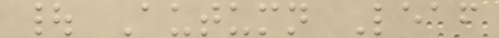| Autumn Leaf
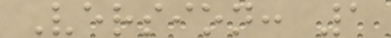Version: 1
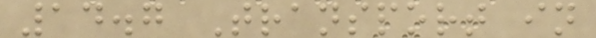14.7 Transport in
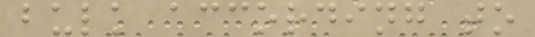bulk according to
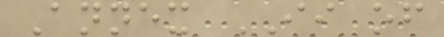Annex II of
